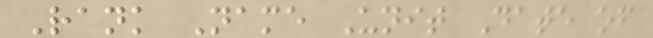Rank Name Unit Date of
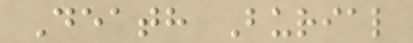Death Burial
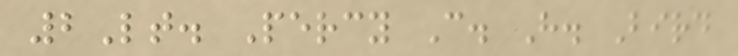2Lt. Percy C. H. Bird
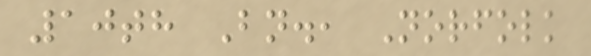10th Bn., Norfolk
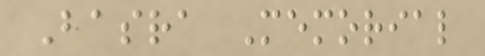Basra Memorial
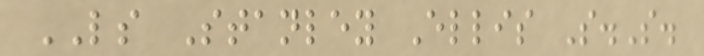LS Stanley Ellis S.S.
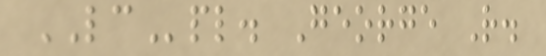LCpl. George R.
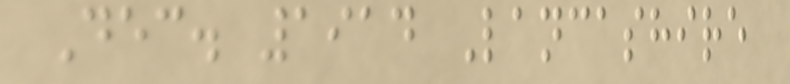Dec. 1914 Lancashire
